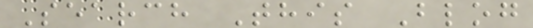Search This Blog
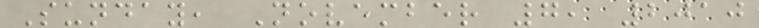Sunday, November 7, 2010
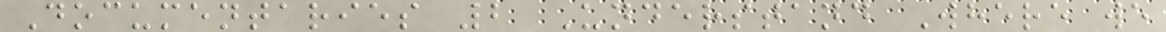Documentaries 2 Understand Where we
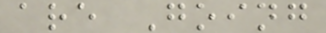are Going
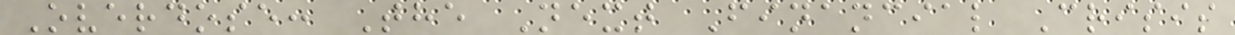Overdose: The Next Financial Crisis
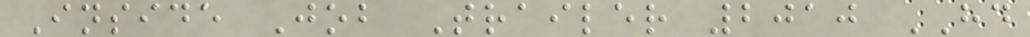Inside Job Trailer 2010 HD
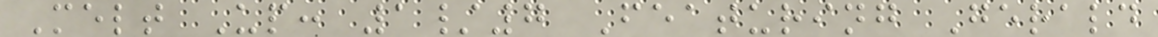Melt Up: 1/7 Featuring Gerald
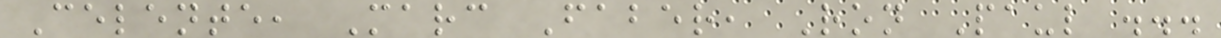Celente, Marc Faber, Ron Paul ...
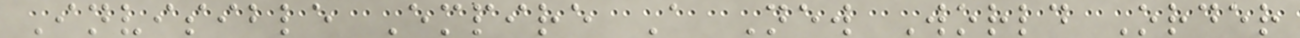Invisible Empire A New World Order
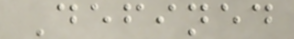Defined
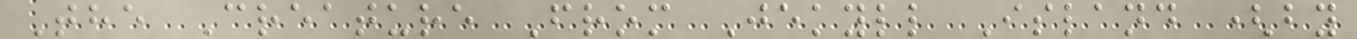The Creature From Jekyll Island (by
